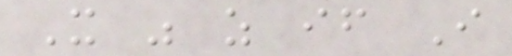It was as if I
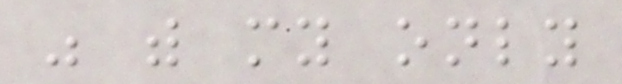was with my only
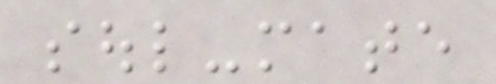soul-mate
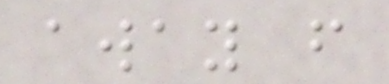away from
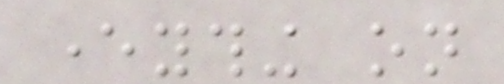everything on
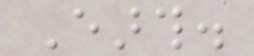Earth.
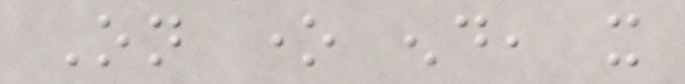On one end, it
